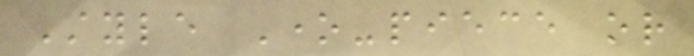Style One-piece or
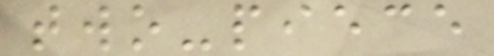two-piece
